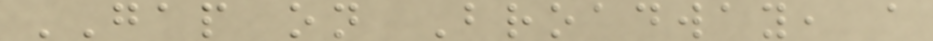GAP on Broadway, a
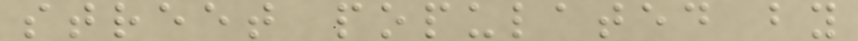street populated by
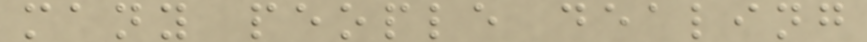many people dealing
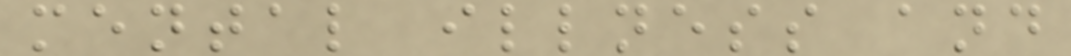mental illness and
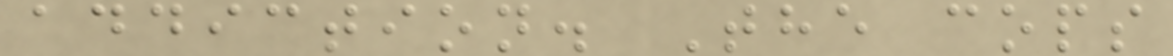addiction. The cops
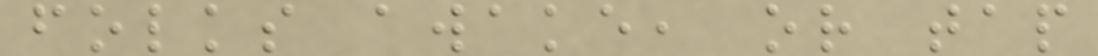folks awake, or tap
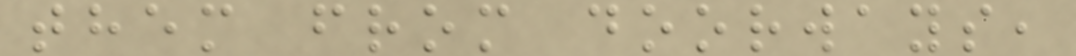them from doorways,
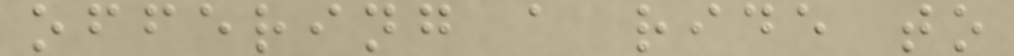offering a ride to
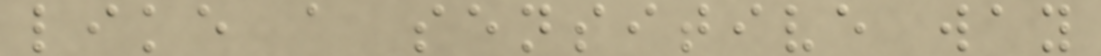like a sensitive way
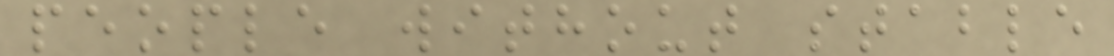people without stable
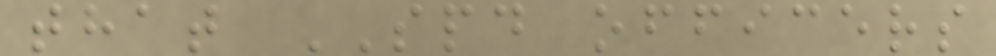that SPD officers
